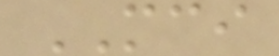MCI
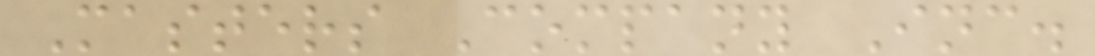Masters Company Inc.
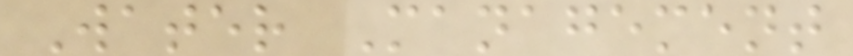Water Management
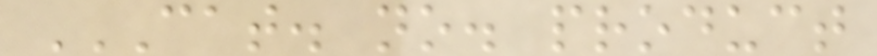CAT. NO. PRODUCT
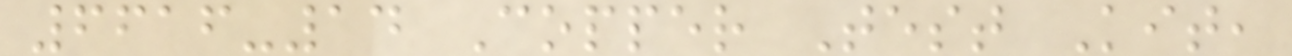6616-14 Copper Test Kit,
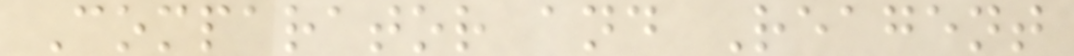Comparator and Reagent
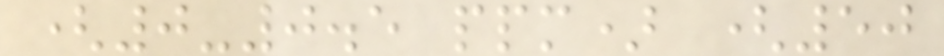(0-0.5 ppm) (50
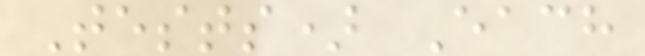Tests) Each
